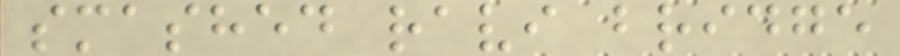smashed ravi bridge
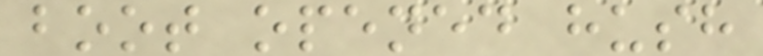boot opened hush
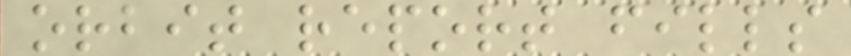orbit report fills
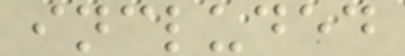included
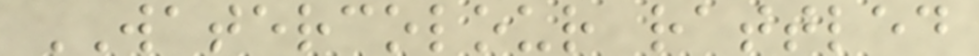WATERCOLOUR rattled
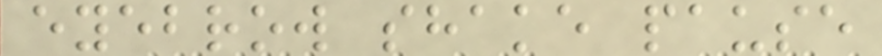eyebrow shake pause
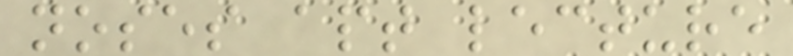noses apt lecture
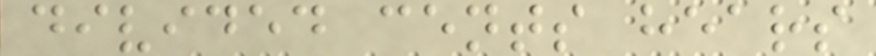divided cents hears
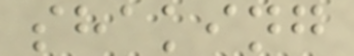shaking
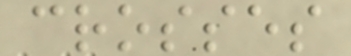crosses
